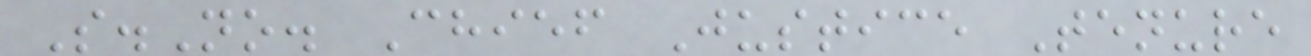S.No. Chief Justice Tenure
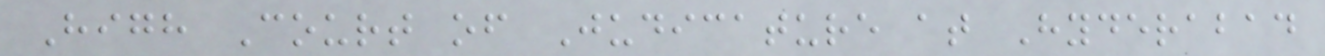High Court of Judicature at Hyderabad
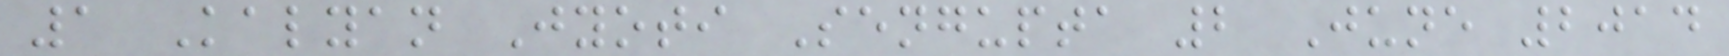1 Kalyan Jyoti Sengupta 2 June 2014
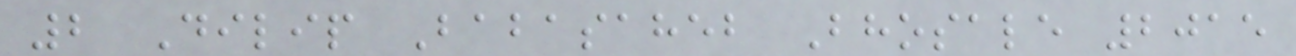2 Dilip Babasaheb Bhosale 2015
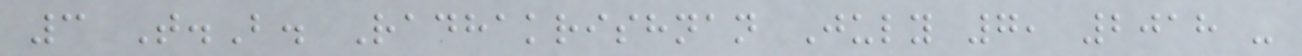3 T.B. Radhakrishnan July 7, 2018 -
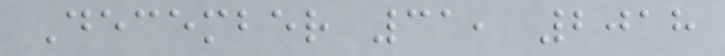December 31, 2018
